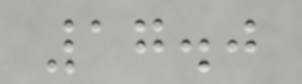17.0
